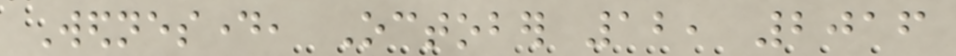Wednesday, October 12, 2016
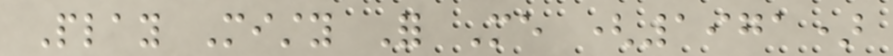Play Misty For Me (1971)
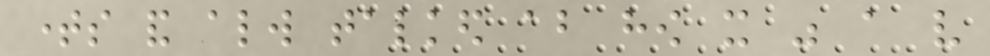times and always talked about how it was a very
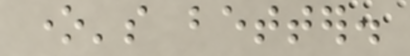one's better.
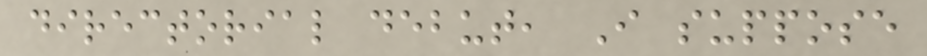directorial debut, I suppose
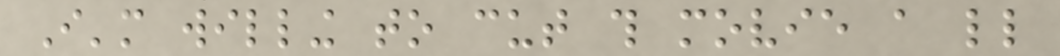I'm willing to cut this movie a little
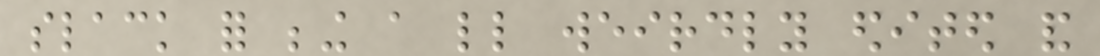slack for being a little weirdly edited and
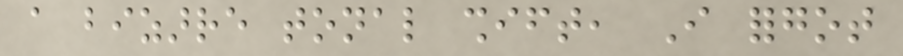a bizarre tonal shift, I forgot
